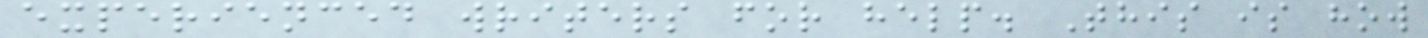experienced writers for help. This is how
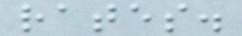rates.
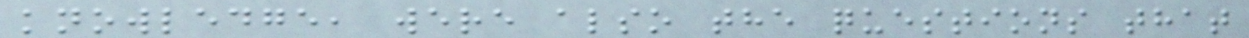knowledge, were also the questions that
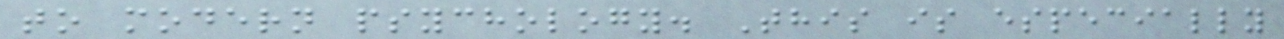to modern psychology. This is especially
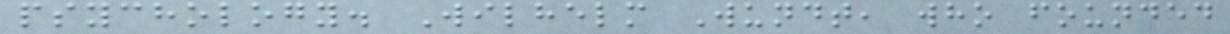psychology. Wilhelm Wundt, who founded
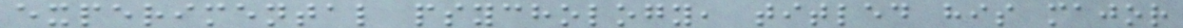experimental psychology, titled his major
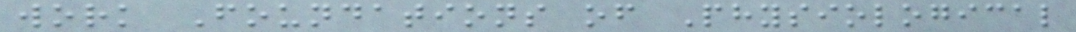work Foundations of Physiological
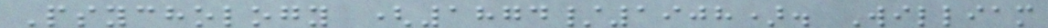Psychology (1874/1908). William
